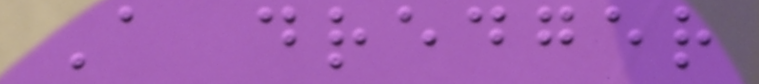A dredger
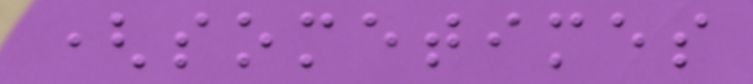(sometimes
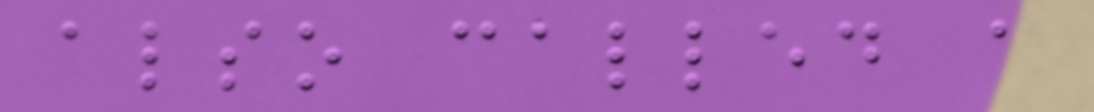also called a
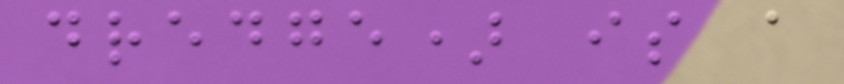dredge) is a
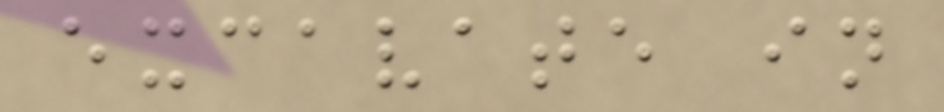excavate in
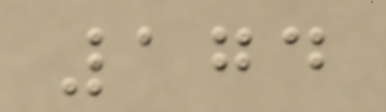174
